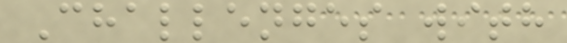Challenges with
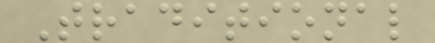Traditional
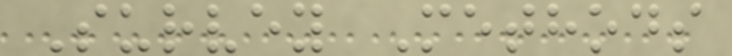Survey Methods
